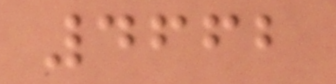4662
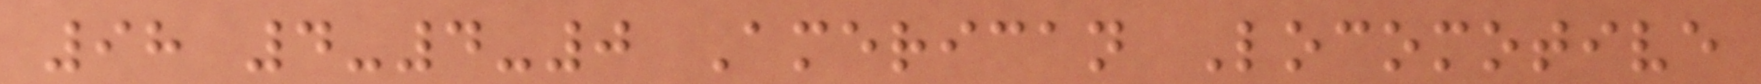98 4-4-0 American Locomotive
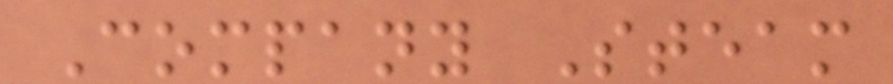Company Steam
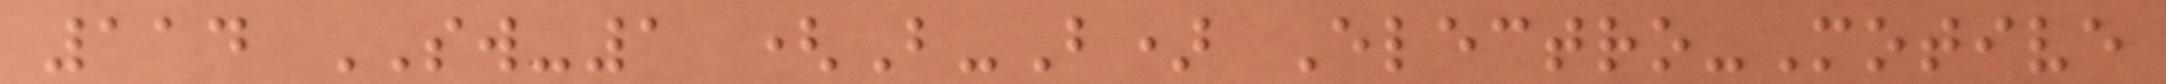114 SW-1 (B-B) Electro-Motive
